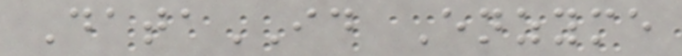DataID Enzyme
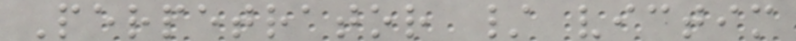Perpetrator / victim
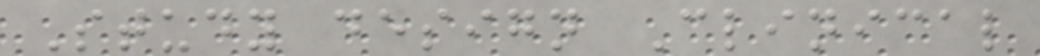Study design Clinical
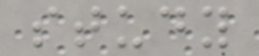study
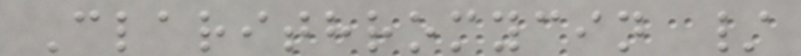Clarithromycin /
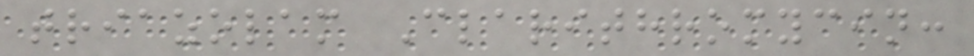triazolam Clarithromycin:
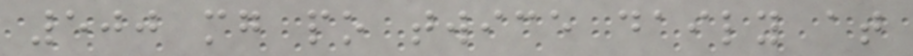500 mg po twice daily at
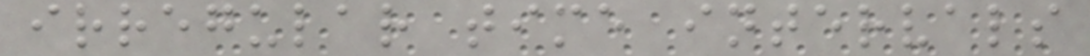irregular time intervals
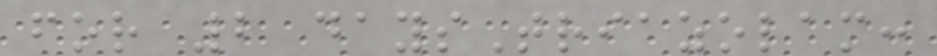for 2 daysTriazolam:
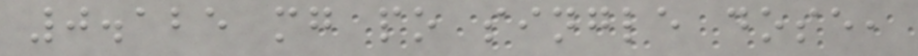0.125 mg po single dose,
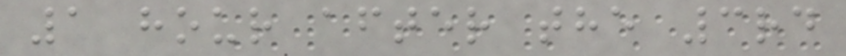1 hour after the 3rd
